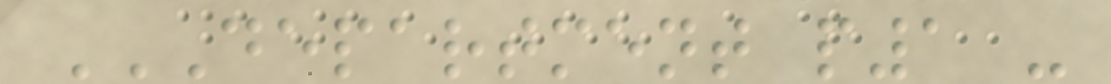DEPARTMENT P1 -
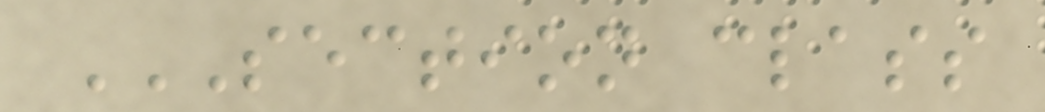SECTION CLASS
